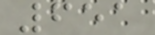651
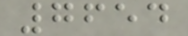7654
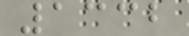1332
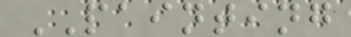PAINTING
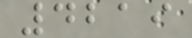4219
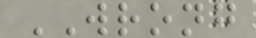WRONG
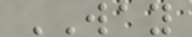WAY
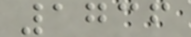1736
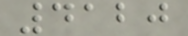4120
